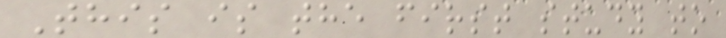This is the first study to
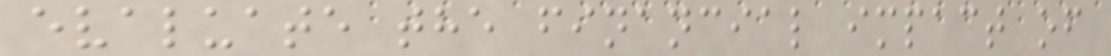evaluate the financial impact of
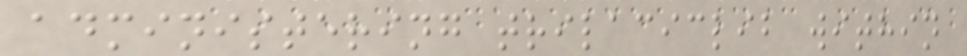administering trilaciclib within
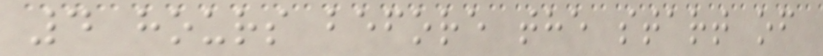4 hours before the start of
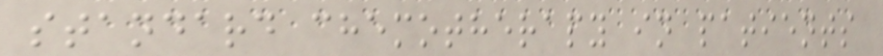standard chemotherapy in patients
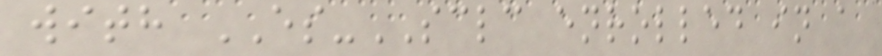with ES-SCLC enrolled in a
